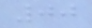00
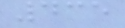435
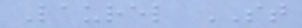Laurel ST
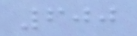600
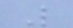L
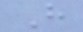H
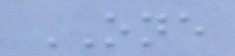ONE
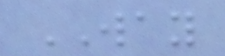WAY
